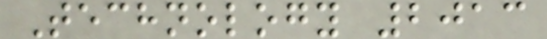Technology 2013
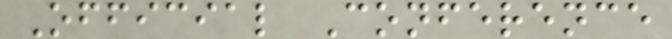Official Conference
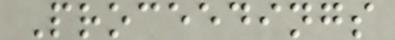Proceedings
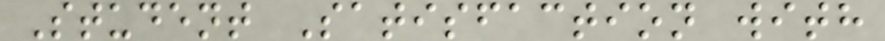Student Satisfaction with
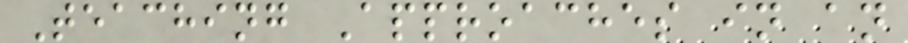Teaching Approaches in an
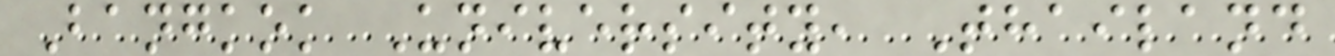Bangkok University, Thailand
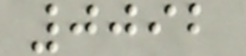0092
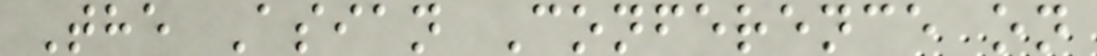The Asian Conference on
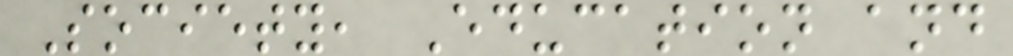Society, Education and
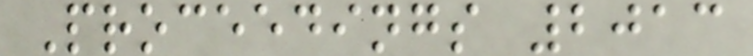Proceedings 2013
